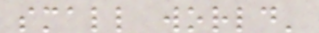small world'
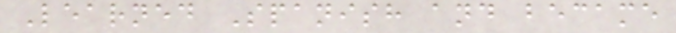Learned Spanish and became
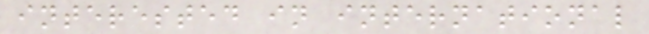interested in international
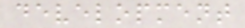development
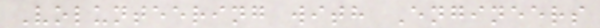Volunteering with Engineers
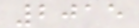2015
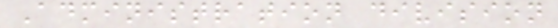Administration division
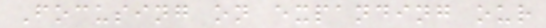Focusing on expanding our
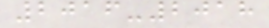2016-2018
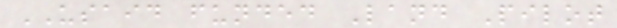USAID funded Land Pilot
